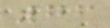76
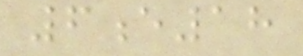6e18
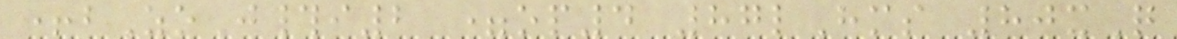+bZoJ#i2 =op4 87lHms 80xQ
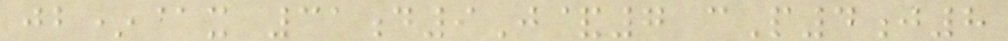jb*@x 31d9J&7 cP4j8
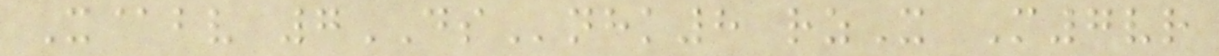X@bv 7DSnhk8 rzX M7vr
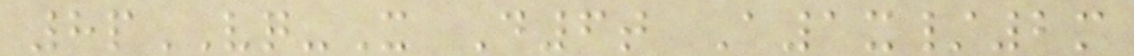8pVQ-X D6t A1x/2m
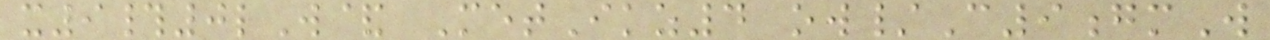x9#0lW& MetIkz4 ow/C9gmW
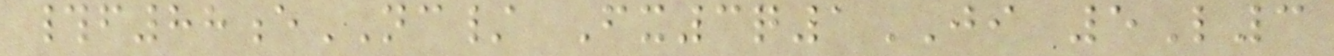#f88eNC/ Fx3q1JI 5L3
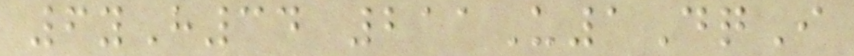6yH34 211U1DqI
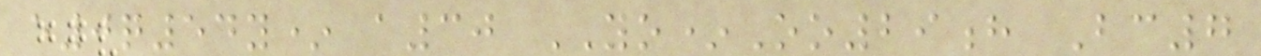e0q54y* a30 YO*Oo29h Bc7
